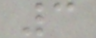3
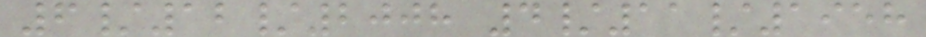6/12/2008 4/11/1958
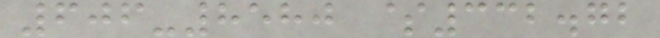606-8580 $332.72
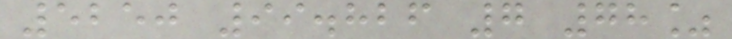5250 99.826 7 78%
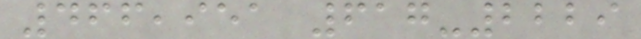466,951 617-2229
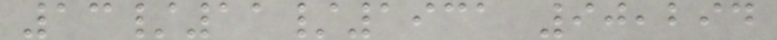13/11/1931 90,294
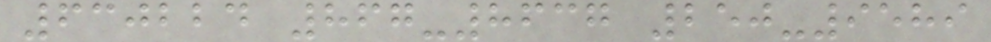630224 867-8637 250-9589
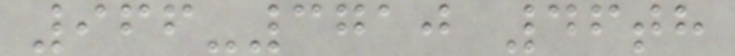966-3710 46th
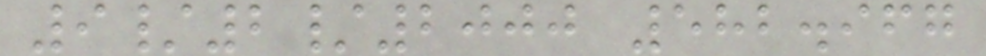9/2/2000 582.967
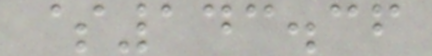$143.36
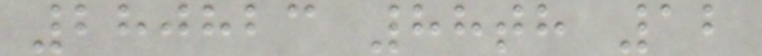280823 88th 12
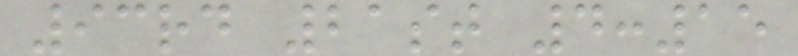93rd 21st 4:15
